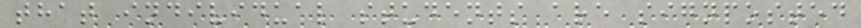that individual students are signposted
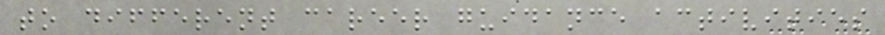to different career guidance activities
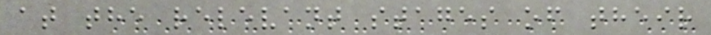at the relevant stages of their
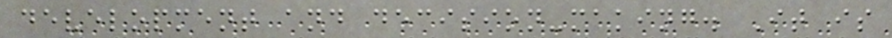development and decision-making. It is
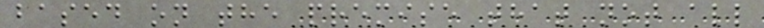based on the premise that not all
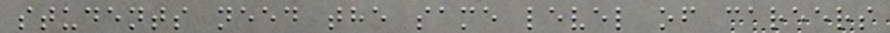students need the same level of careers
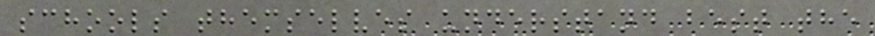schools themselves understand best the
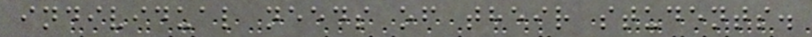individual needs of their students.
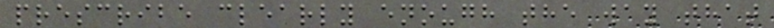prescribe clearly enough the way that
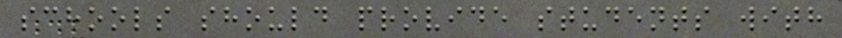schools should provide students with
